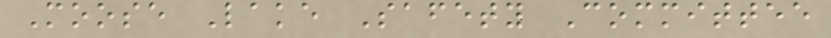Moose Lake Safety Committee
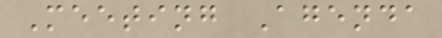Meeting Agenda
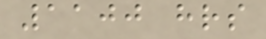1100 hrs
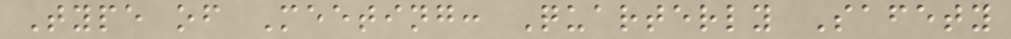Type of Meeting: Quarterly Safety
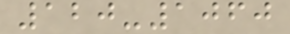120-1060
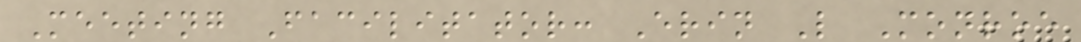Meeting Facilitator: Erin L Monroe
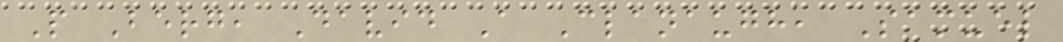P Berg, David A Clanaugh, Samuel
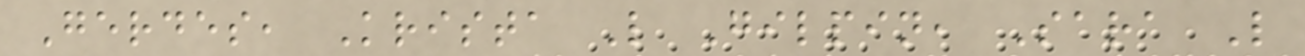Gerdes, Krista L Gilpin, Sara L
